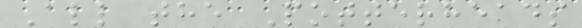All the Potterheads
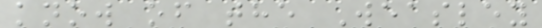know of the Weasley
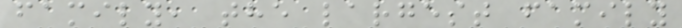family, the largest family
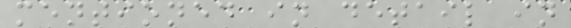mentioned in detail in
